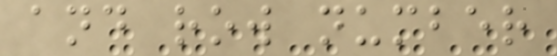and row number
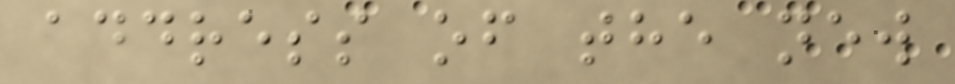address of the new
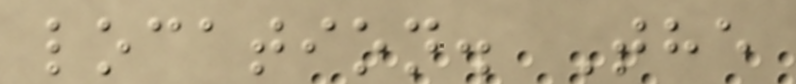location. The
